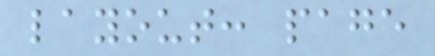layout: page
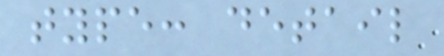type: detail
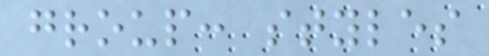group: styles
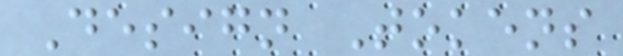Design Tokens
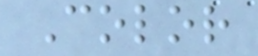Color
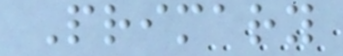Primary
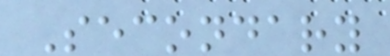Secondary
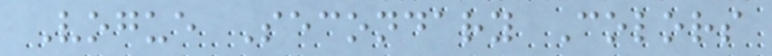Vogue Secondary Colors
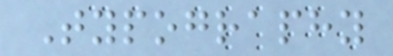Typography
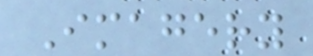Imagery
